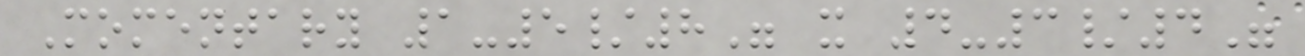Momentary 1-5/8" x 4-3/4"
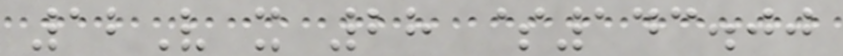12V x 28 $143.00
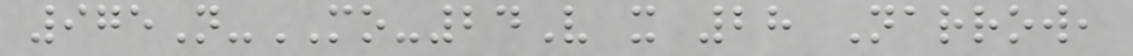975N-MO-24V x 28 Narrow,
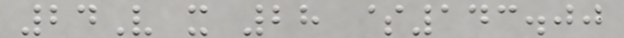24V x 28 $143.00
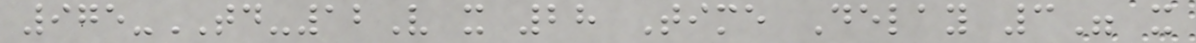975-TD-12V x 28 Time Delay 3" x
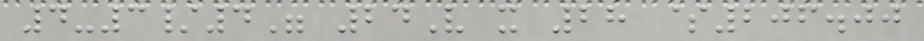4-3/4" 24V x 28 $206.00
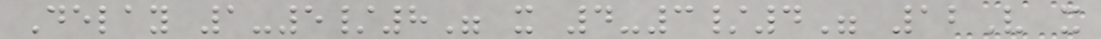Delay 1-5/8" x 4-3/4" 12V x
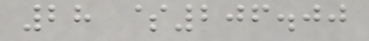28 $206.00
